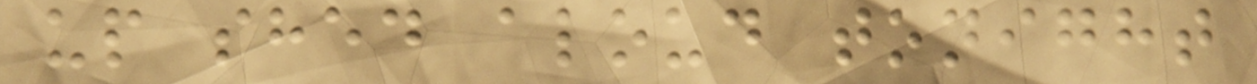up shed aloud tonight
